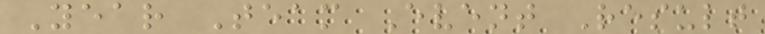Year Team Event Result
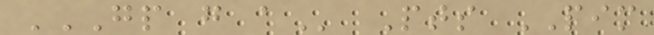GP G A Pts PIM
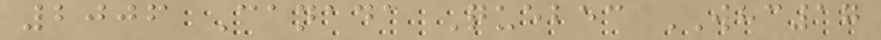2006 Canada Quebec WHC17
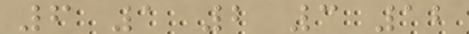6 1 2 3 12
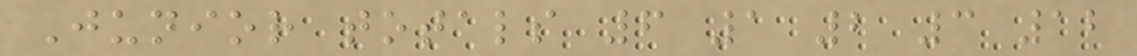Junior totals 6 1 2 3 12
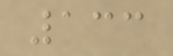133
